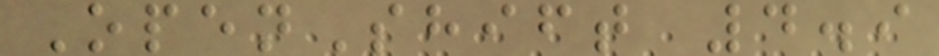OpenShift 4.9
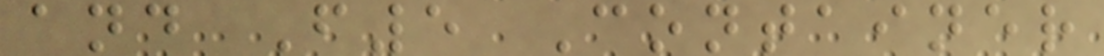and F5 Container
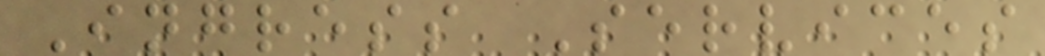Ingress Services
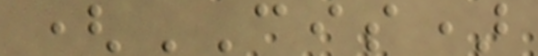(CIS)
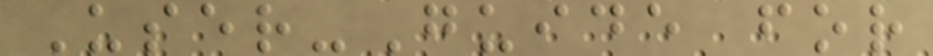User-Guide for
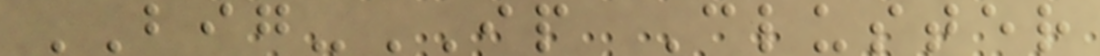BIG-IP Cluster
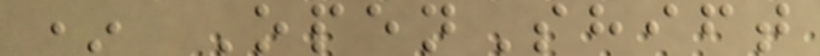* OpenShift
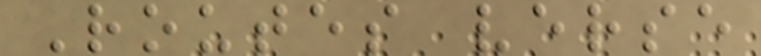Routes verse
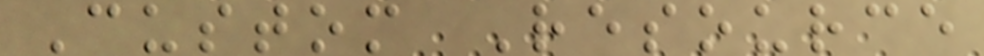Custom Resource
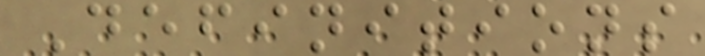Definitions
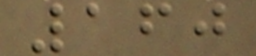160
